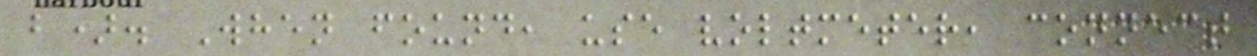b). When found, use voltmeter, connect
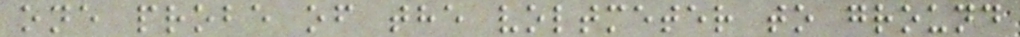one probe of the voltmeter to ground
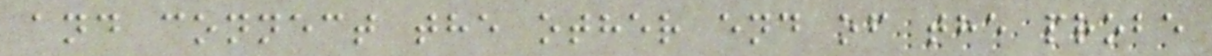and connect the other end of the probe
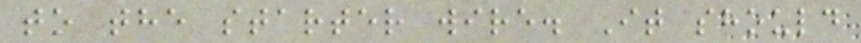to the starter wire. It should
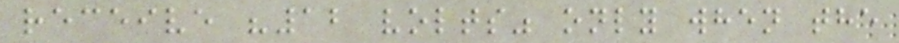receive "12 volts" only when the
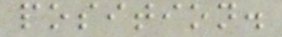position.
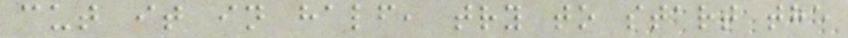cut it in half, try to start the
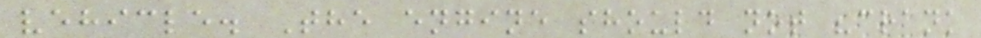vehicle. The engine should not "crank
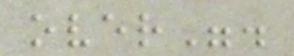over".
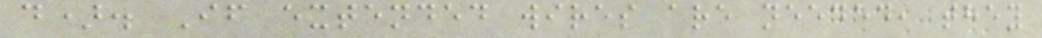d). If extended wires are needed, they
